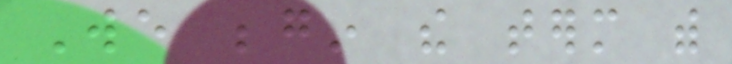We begin the term with
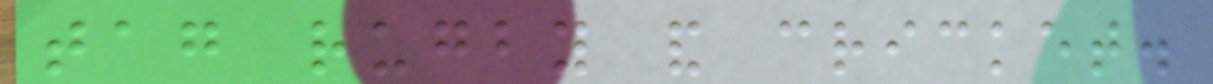tag rugby and cricket.
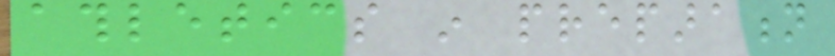athletics in preparation
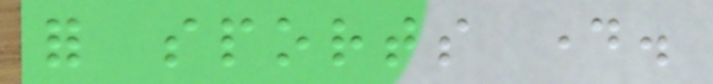for sports day.
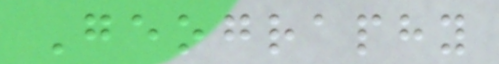Geography
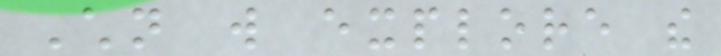Children will explore the
